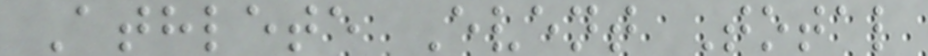Athlete Event Total
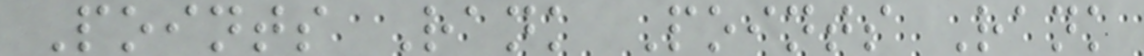Points Rank Points Rank
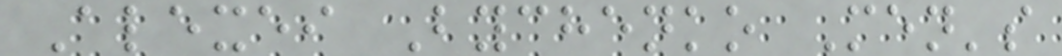Alexei Bychenko Men's
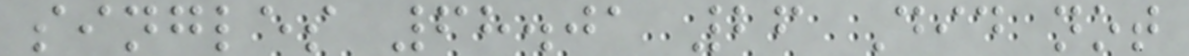singles 68.01 26 Did not
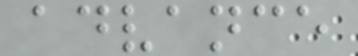advance
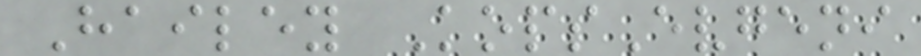Hailey KopsEvgeni
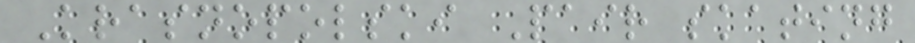Krasnopolski Pair skating
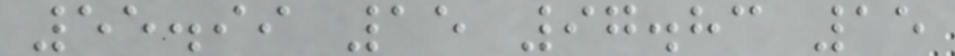55.99 15 97.83 15
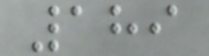189
